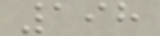198
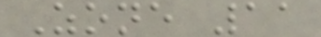Zone 11
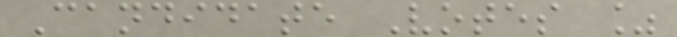Candidate Votes %
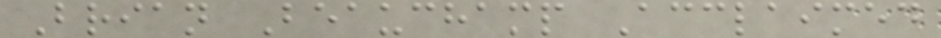Brian Beauchamp Acclaimed
